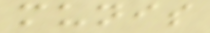munis
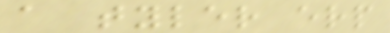a tyler erp
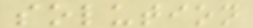solution
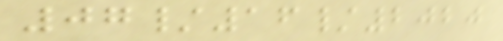07/16/2020
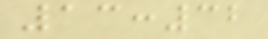13:32
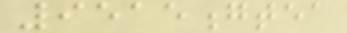9515gtea
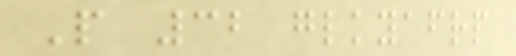P 32 glkyafrp
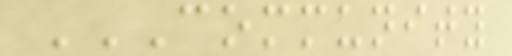COMMUNITY
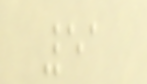51
